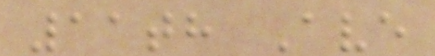11th Ave
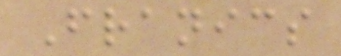Franics
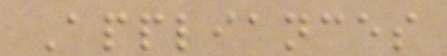Appliances
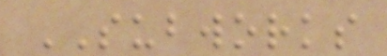SUBWORKS
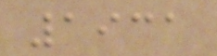1931
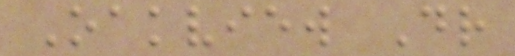Oakview Dr
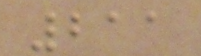211
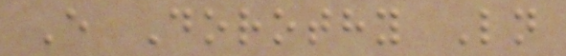E Dorothy Ln
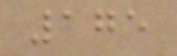175
